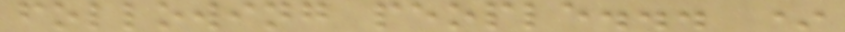following people... *
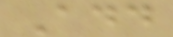Add
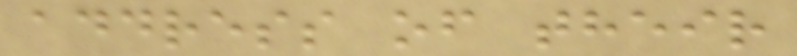address of their
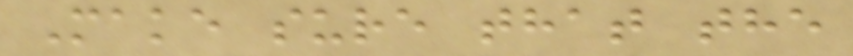Make sure that the
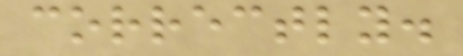correctly.
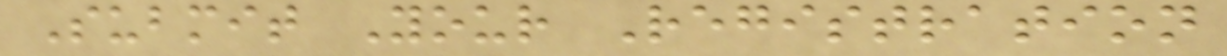Submit Your Registration
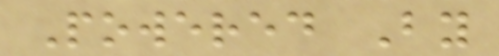Powered By
